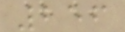256
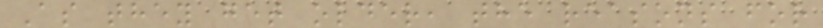As they get older, the reasons for
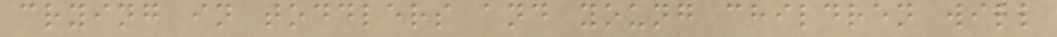crying in toddlers and young children will
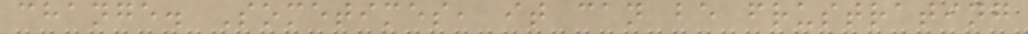change. Sometimes, it can be frustrating
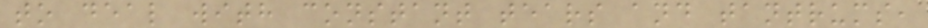to deal with constant tears and tantrums,
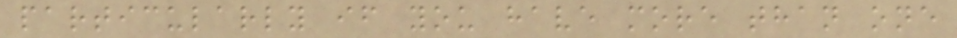particularly if you have more than one
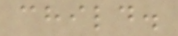child.
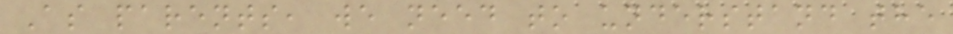As parents, we need to understand the
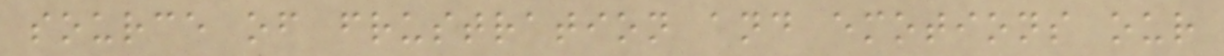source of frustration and emotions our
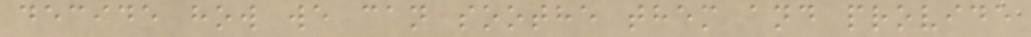decide how we can soothe them and provide
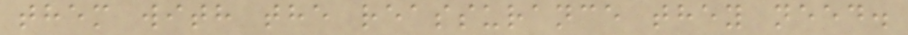them with the reassurance they need.
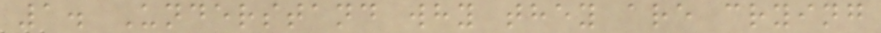1. Understand why they are crying
